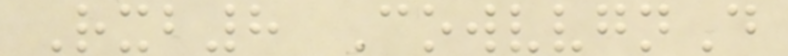Rxb8 CowvvgnD
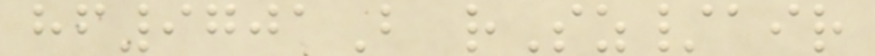hf9701B rSz/air
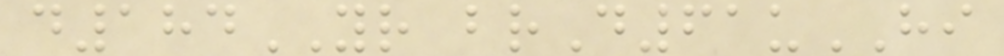d184YR brD61uHI
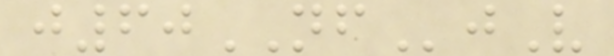j60NFjV
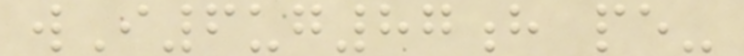wI6ug87h pe-
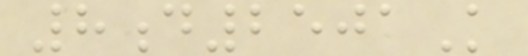8d2501K
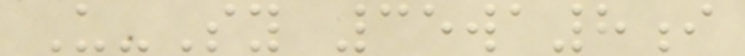U-Sy 35wa8i
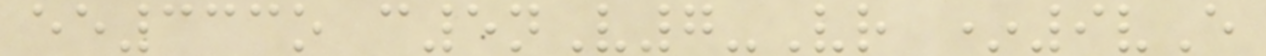ee333o c5nV7-Vr *9vE
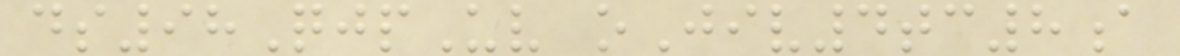ds98QjpUv oJiv4tc8a
